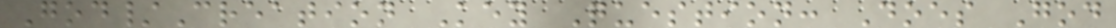God/Creation Key Question: Does God
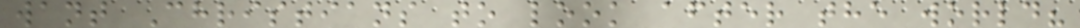want Christians to look after the world?
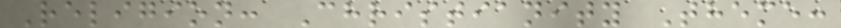Religion: Christianity Theme:
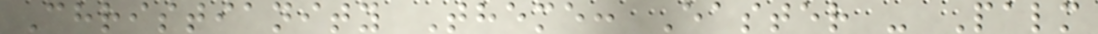Christianity Theme: Easter - Palm
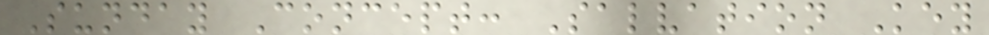Sunday Concept: Salvation Key
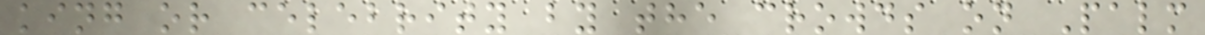king or celebrity by the crowds on Palm
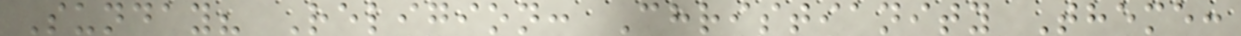Sunday? Religion: Christianity Theme:
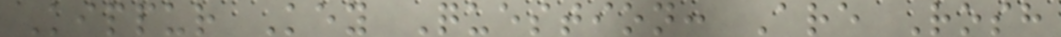Kippur Key Question: Are Rosh
